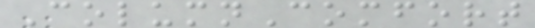ColumnComfort
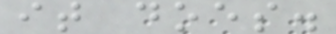it does.
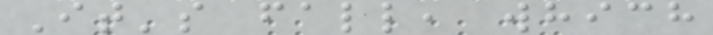It's fall, which
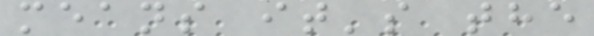means it's the
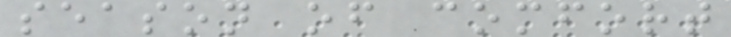season of comfort
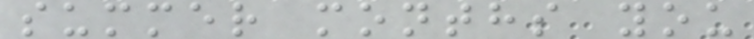summer months you
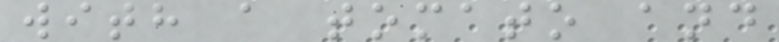with a tomato and
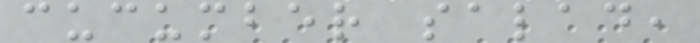cucumber salad,
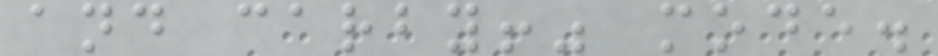and carby!" mode.
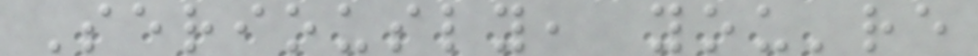Seriously, you're
